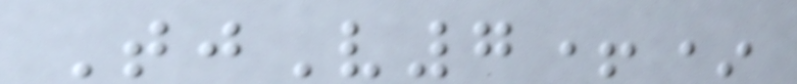TjV7+*
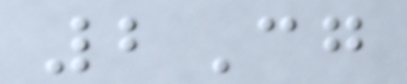2Cg
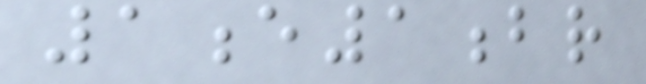1e1br
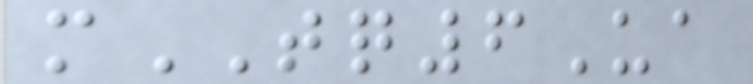mTQ6Ua
